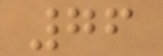76
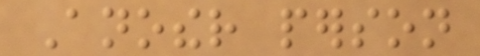Another person
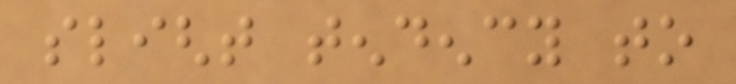slight tendency to
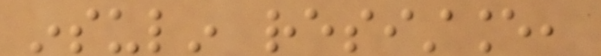insulin resistance,
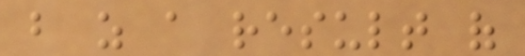but as a result of
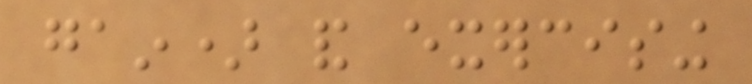gain) and exercising
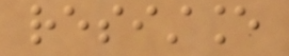resistance
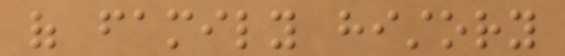of family history
